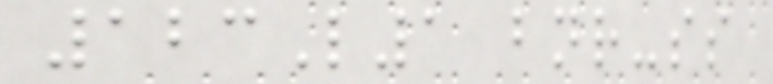123L1 bnr-ss
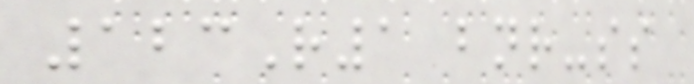123R1 bnr-ss
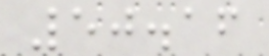50.16
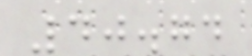40.74
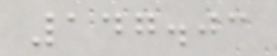147.03
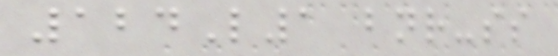124L1 bnr-ss
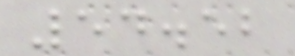54.52
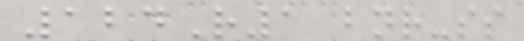124R1 bnr-ss
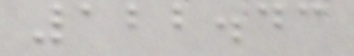122.43
